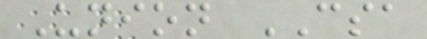Union CSA
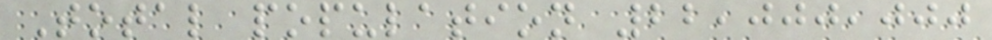Total population 22,000,000
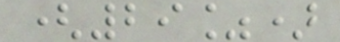(29%)
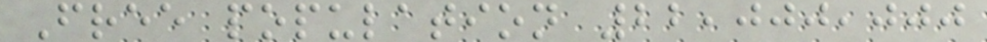Free population 22,000,000
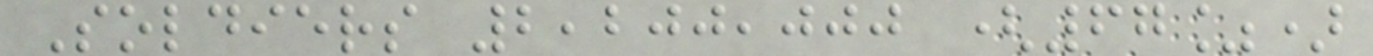Soldiers 2,200,000 (67%)
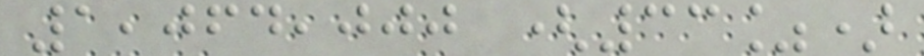1,064,000 (33%)
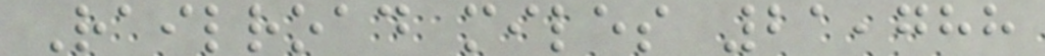Railroad miles 21,788
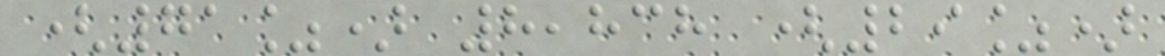(71%) 8,838 (29%)
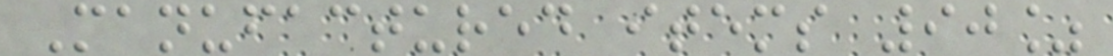Manufactured items 90%
